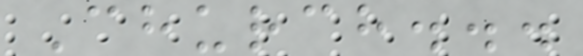Church...
